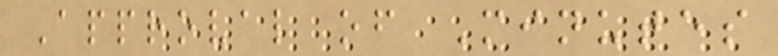Approval of Minutes
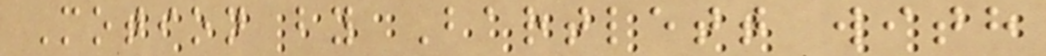Motion by Bartlett with
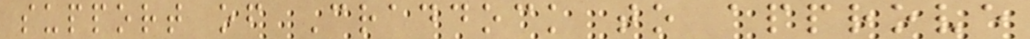support of Craddock to approve
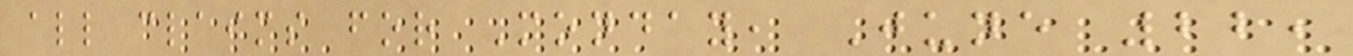all claims for Monday, June 22,
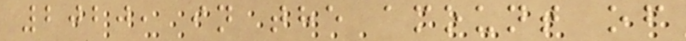2020, in the amount of
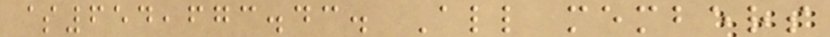$654,673.43. All members
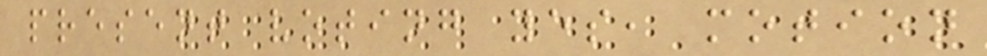present voting yes, motion
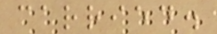carried.
